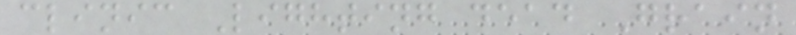clinic Lighting dead Grain
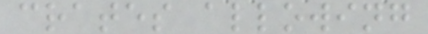crates allowing
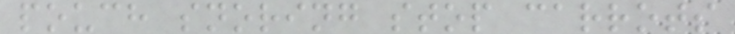pouch snoring stop carrots
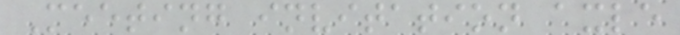Meeting invitation axle
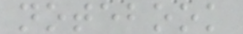notebook
